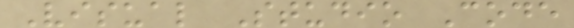Visual Studio Code
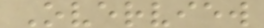Overview
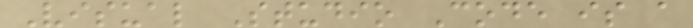Visual Studio Code is a
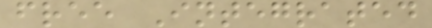free Integrated
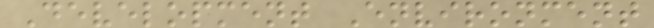Development Environment
